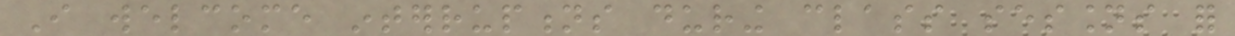I welcome interruptions during class sessions for
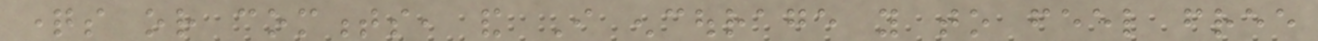questions or comments, and I encourage you to feel free
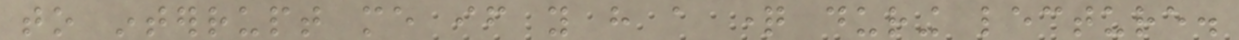to interrupt me if you have a question during lecture.
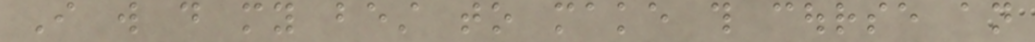I will do my best to make this course an
